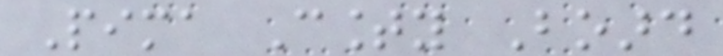Pima County Board
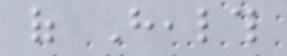of Health
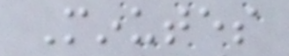Minutes
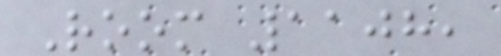Room 1108,
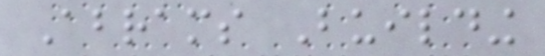Abrams Building
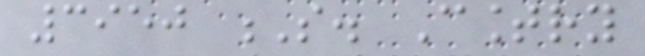3950 S. Country
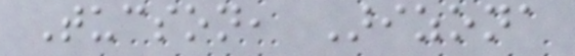Tucson, Arizona
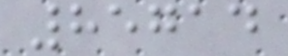85714
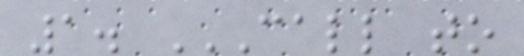1. CALL TO
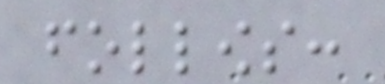follows:
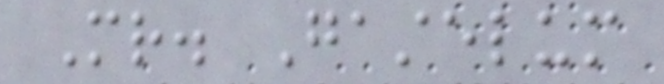Mr. Gastelum
